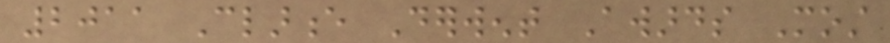2011 Clarence Derwent Awards Most
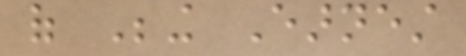of Being Earnest
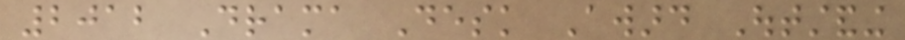2012 Drama Desk Award Outstanding
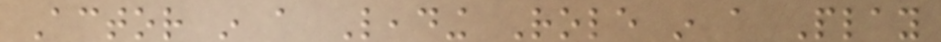Actor in a Leading Role in a Play
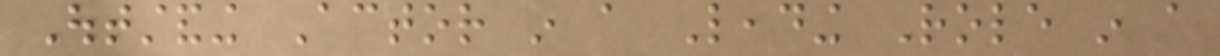Outstanding Actor in a Leading Role in a
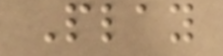Play
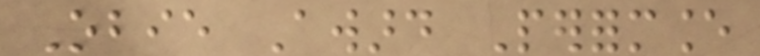Obie Award Performance
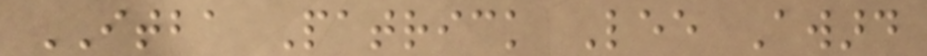ITBA Patrick Lee Award
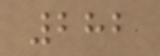282
